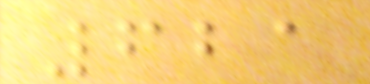621
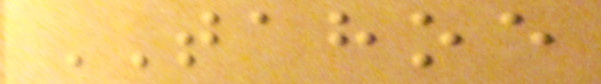TAHOE
